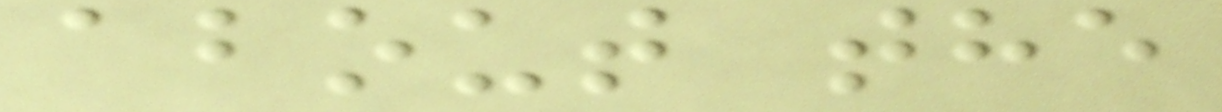about the
